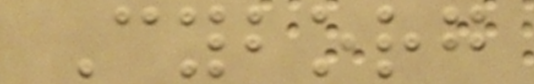Cyborg
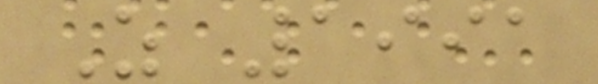Z 1991
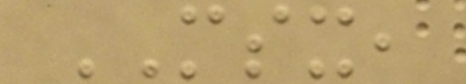MSX,
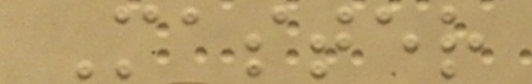Master
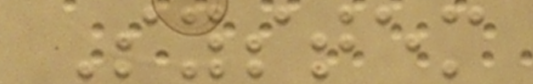System
